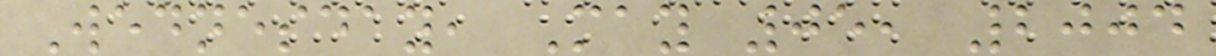Wednesday, May 05, 2004
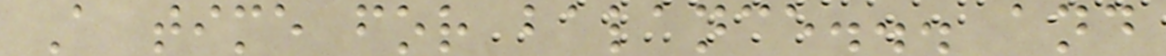A time for balance... and
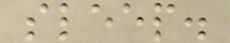sleep.
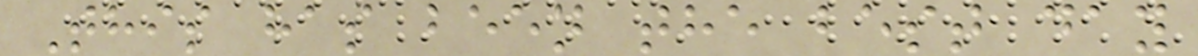This has been the best day
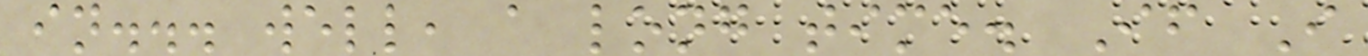in... well, a long time. If I
